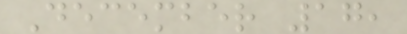December 17,
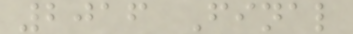2016 Final
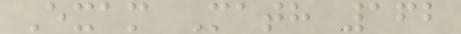Exam Math 162
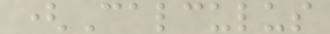(Calculus
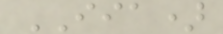IIA)
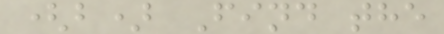(b) Find the
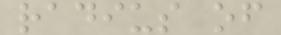radius of
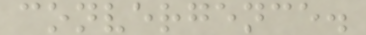convergence.
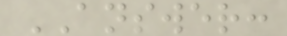ANSWER:
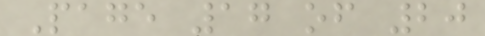Page 17 of 20
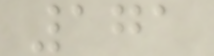171
